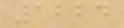1224
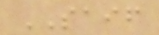SAIF
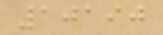10190
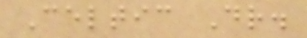Celtic Dr.
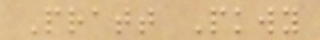Pratt Pkwy
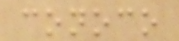conoco
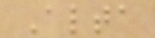Alta
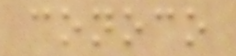conoco
